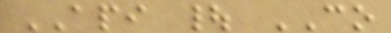API | CO
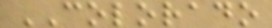COLORADO
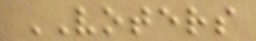VOTERS
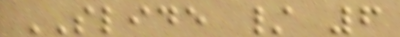SLIDE / 6
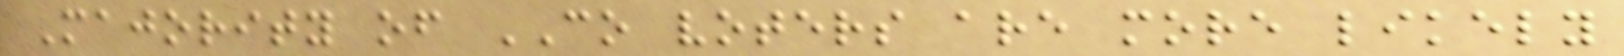Majority of CO voters are more likely
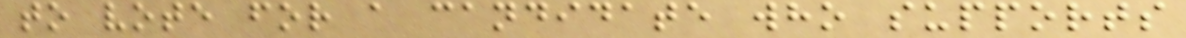to vote for a candidate who supports
